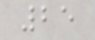25
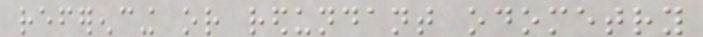referencing or redundant odometry
